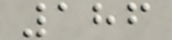186
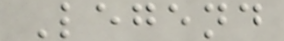Legend
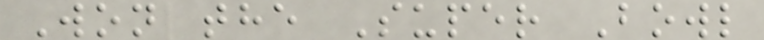Won the Super Bowl
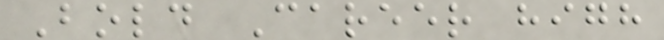Bold Career high
